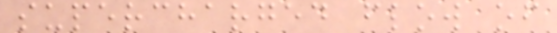supercharged flow of
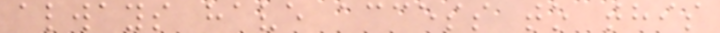always have access to this
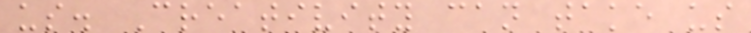us. Creativity can take us
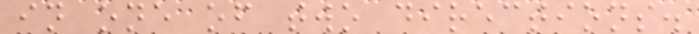in one of two directions.
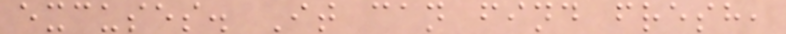excuses. It can find fresh,
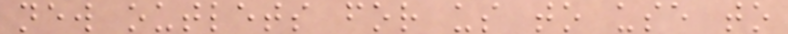new outlets for us to use to
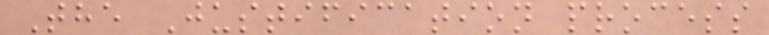The Justification process
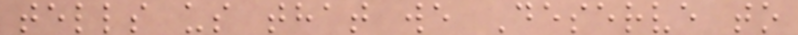tells us that we Deserve to
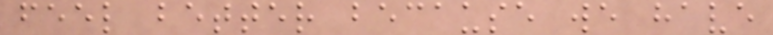feel better because we have
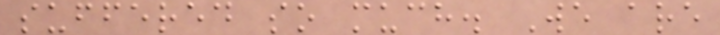suffered so much. We are
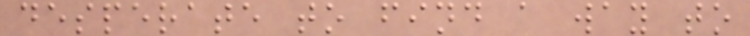desperate to find a way to
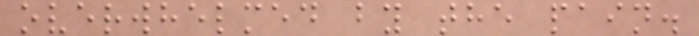overwhelmed by the pain.
